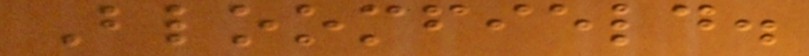Bloomfield.
